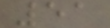51
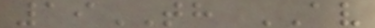19TH AV
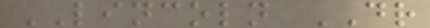LINCOLN DR
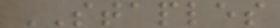STAPLES
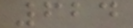624
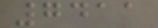7411
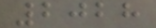2028
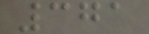371
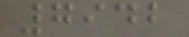7942
